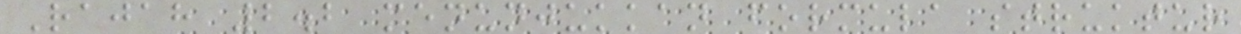Rajah 2.2 menunjukkan formula struktur
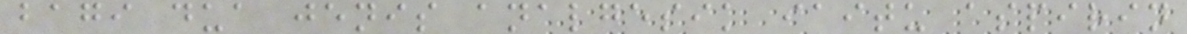bagi dua jenis analgesik iaitu aspirin
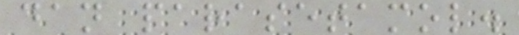dan parasetamol.
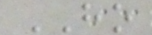HO
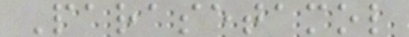Parasetamol
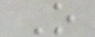O
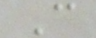C
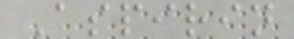Aspirin
